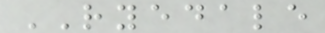RYEDALE
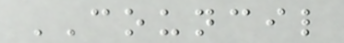COUNCIL
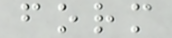form
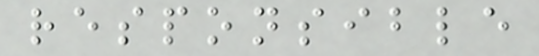responsible
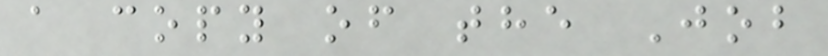a copy of the Job
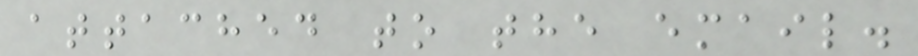attached to the email.
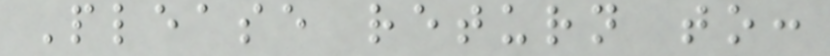Please return to:
